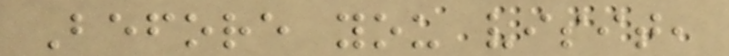Before you visit,
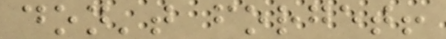don't forget!
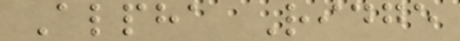Alpha Ridge
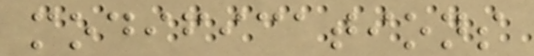modifications
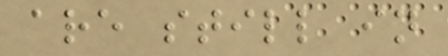are still in
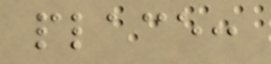place:
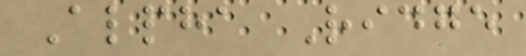Alpha Ridge
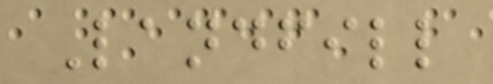Landfill
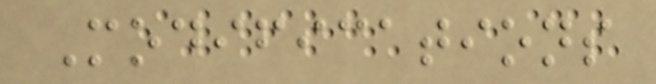Modifications
